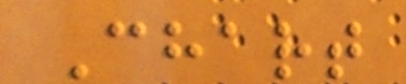Chart
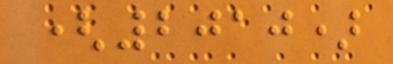(2010)
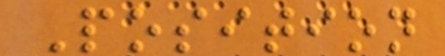Position
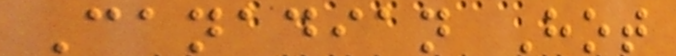Canadian Hot
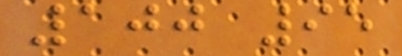100 95
